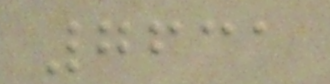7631
